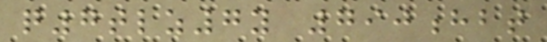q7tlz7y 790hbt
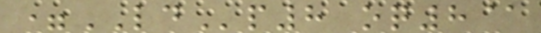=LDp8 oq8@
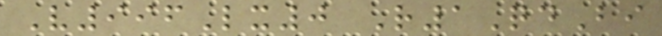V996Lx0 R1QdBi
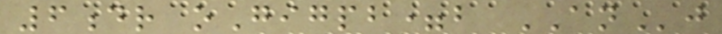6dr oGigpb=b ANj
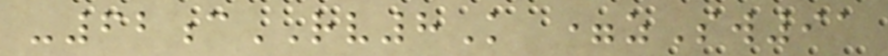-62cRV8K =zSw91
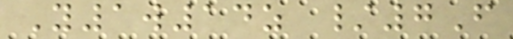Y1w14z /7F
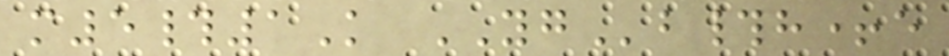m5#1K YGb#h+e
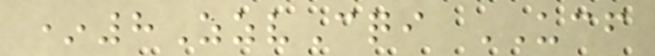*8ZzvCqi UCF
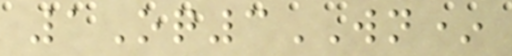1Oq3WN*
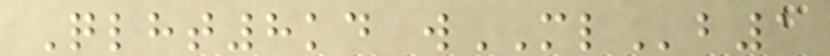Qlht8kd wMLb1
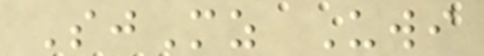SjMz Uwi
